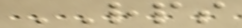RPS
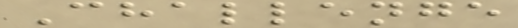Challenge
